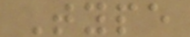Type
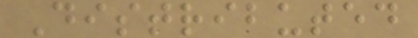Distributed
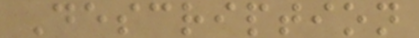Description
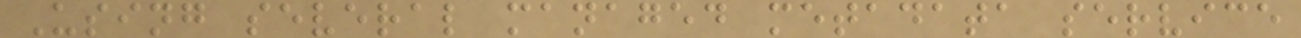Using several managed metadata service
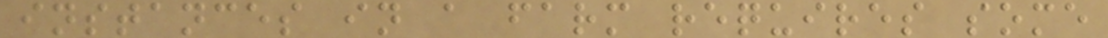instances in a farm requires some
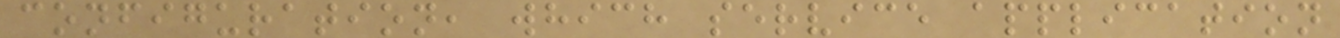configuration, which service application
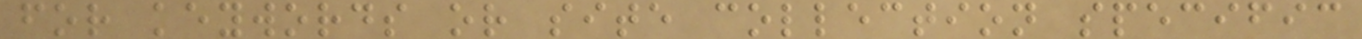for keywords or site collection specific
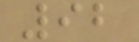92
